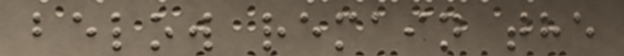below remain the
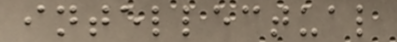intellectual
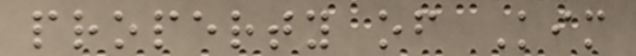property of Kim
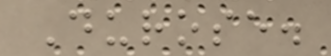Durose.
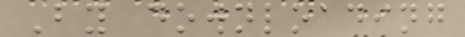By downloading
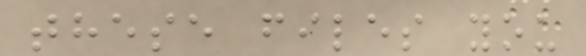these files you
